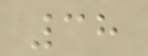38
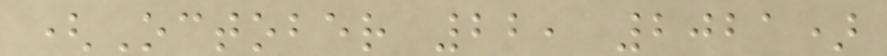(October 22, 2021)
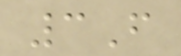3F
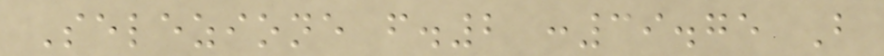Selezione f.2 :39.75 B
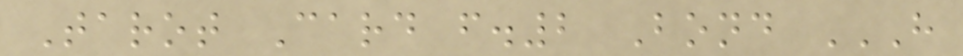Tarot Card f.2 Bond H
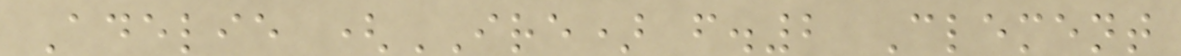Adelie (IRE) f.2 Clement
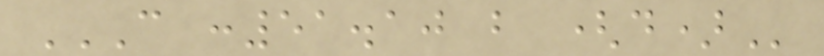C :51.10 B (D)
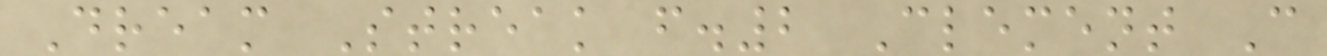Dream Streak f.2 Clement C
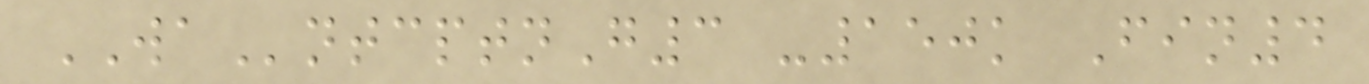WAntcptnG3 -150k Fin4
